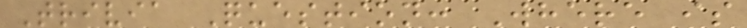Trivia Question: Where is
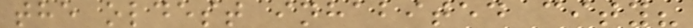the oldest inhabited city?
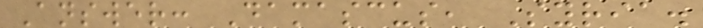Answer: Damascus, Syria.
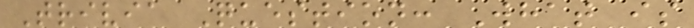Trivia Question: What is
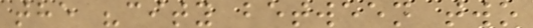the "city between two
